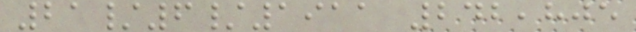21/6/1911 242,805
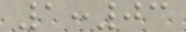1:03
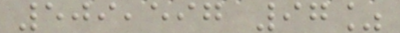509,597 97%
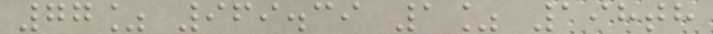77% 969.39 1% 198th
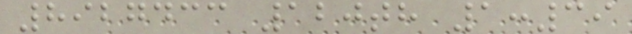8927433 120th 1:39
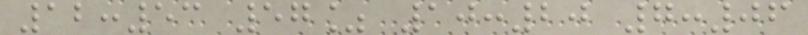12:53 57% 10:20 7:06
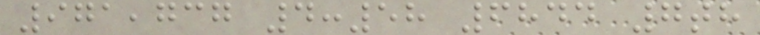971,737 4:58 6844 7th
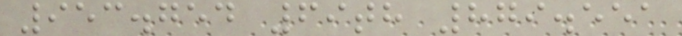953.754 69th 879.551
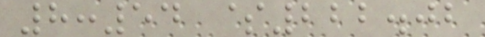8:54 $222.02
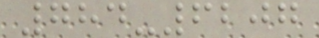784-6207
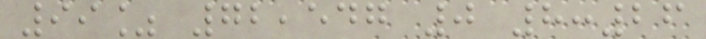99% 72,547 0 8:26
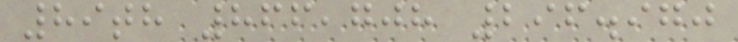89th 866,708 296.970
